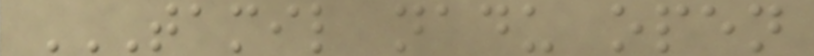TAMIL NADU OPEN
